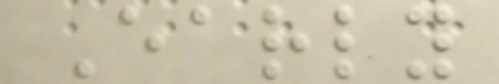Early
